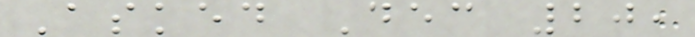Asked Dec 20,
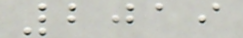2019
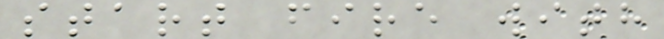start fire with
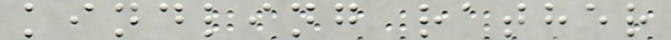kindling rather
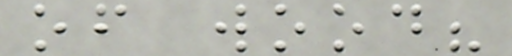of wood?
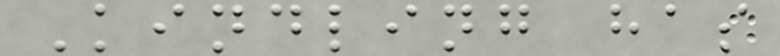Kindling has
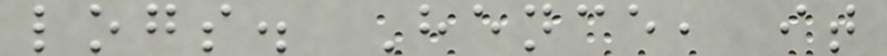logs. Hence, it
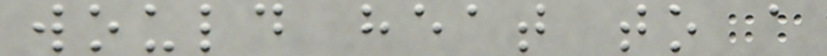would heat to a
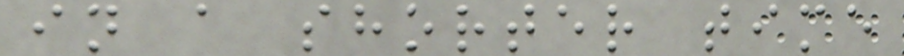in a shorter time
